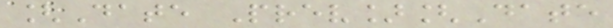[Date Prev][Date
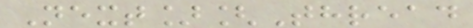Next][Thread
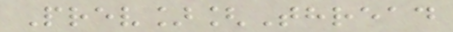Prev][Thread
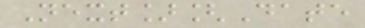Next][Date
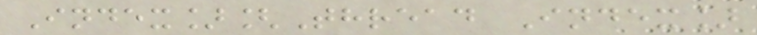Index][Thread Index]
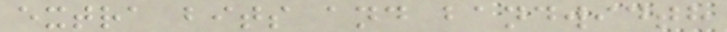extra bits and bandwidth
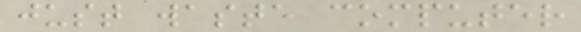just waste computer
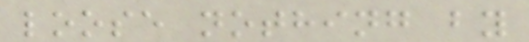loose nothing by
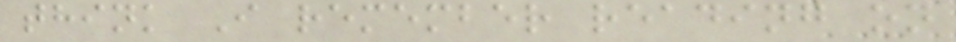think I remember reading on
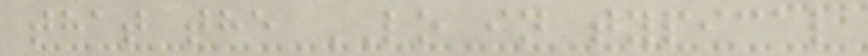that the LO in typical
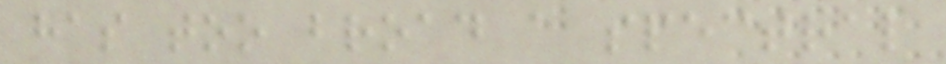has too broad a spectral
